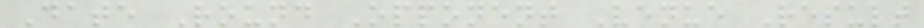Date Round Opponent Venue Result
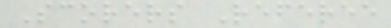Scorers Referee
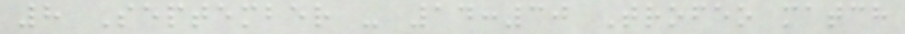8 September - 14:30 Trofeo match
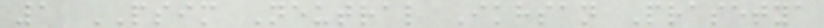1 PSIM Neutral Ikhsan Prasetya
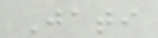Jati
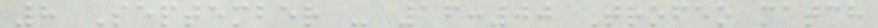8 September - 16:00 Trofeo match
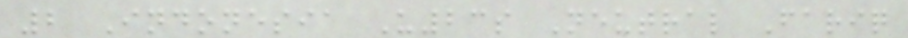2 Indonesia U23s Neutral Fariq
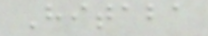Hitaba
